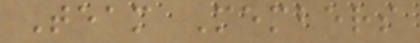Team Members
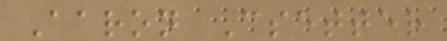Aaron Csetter
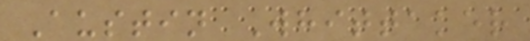Austin Whittaker
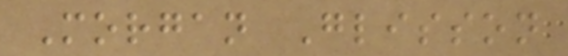Morgan Glisson
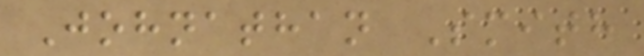Johnathan Smith
